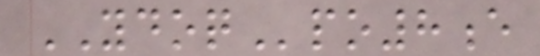YDOQpo8e
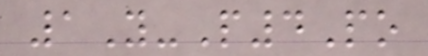1Y-P4Po
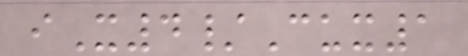iX4/Cux1
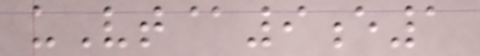uVt@9e1
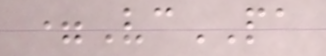=VcPA
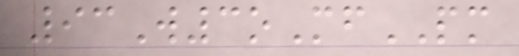93W3oMfPM
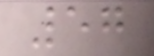57
